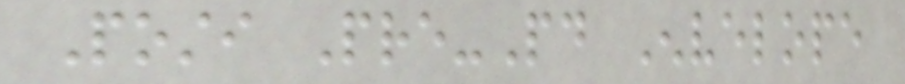Posti Pre-Paid Envelope
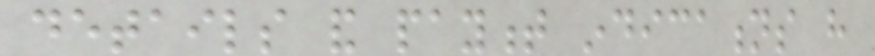details and payment indications have
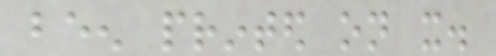been printed on it.
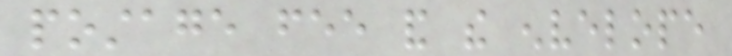postage fee and the envelope
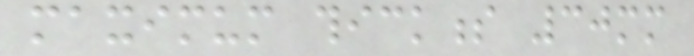maximum thickness 30mm
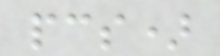pcs)
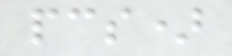pcs)
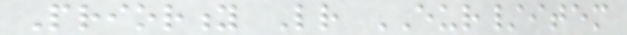Priority Letter EUR/item
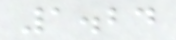1.24
